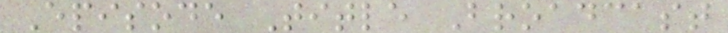Episode Title Broadcast
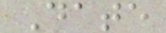Date
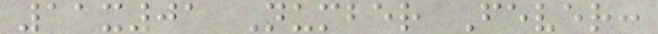11x01 Number Fever:
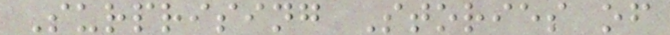Surprising Stories of
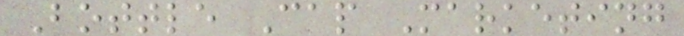Bottle Cap Marketing
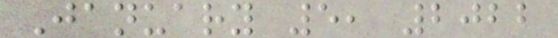January 5, 2022
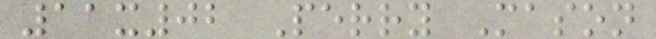11x02 Perry Mason
